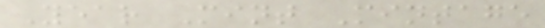Year Mint Mintage
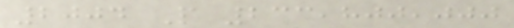2004 P 233,800,000
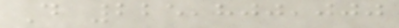D 225,800,000
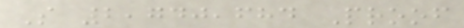S 2,740,684 Proof
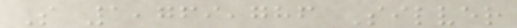S 1,769,786 Silver
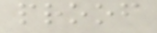proof
